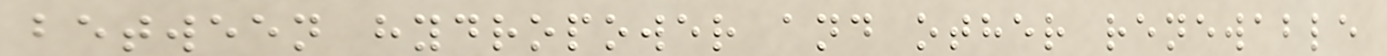between hydropower and other renewable
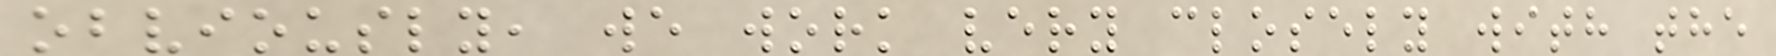obviously, we work very closely with the
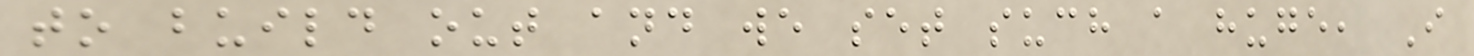to build out and we set such a huge, I
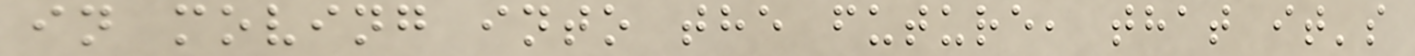in moving into the future, that it's
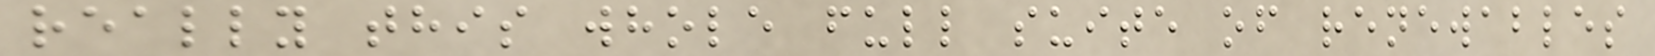really this whole full suite of renewables
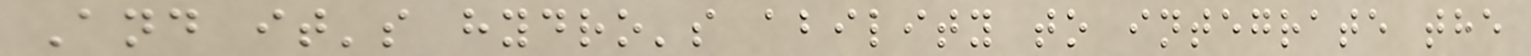And it's hydro's ability to integrate the
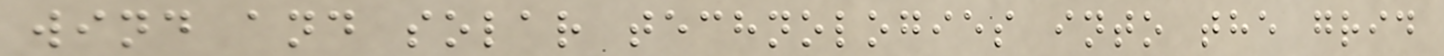wind and solar technologies into the grid
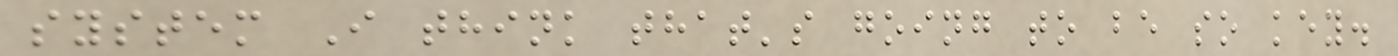system I think that's going to be so key.
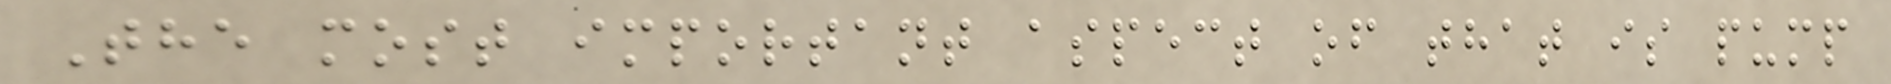The most important aspect of that is pump
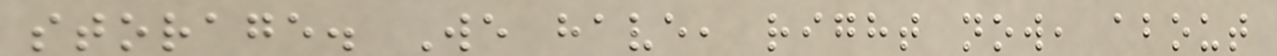storage. We have, right now, about
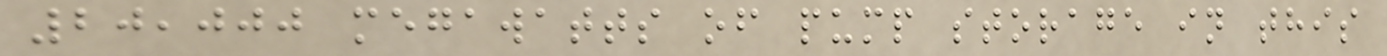20,000 megawatts of pump storage in this
